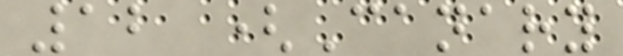12 (Canary
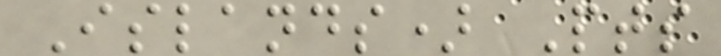Islands) Pts
